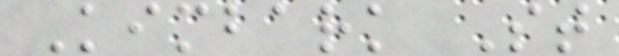Kimbark St
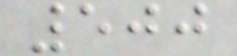500
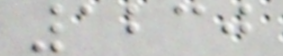1230
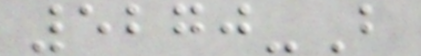5270-B
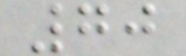70
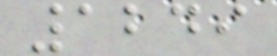1249
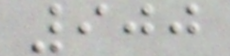900
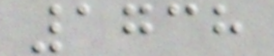1738
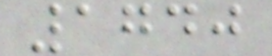1740
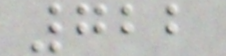722
